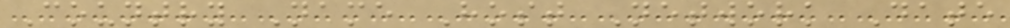Country Name Host Network Date
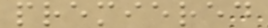premiered
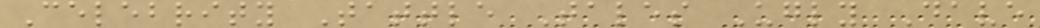Celebrity Tattle Tales Ugly Dave
